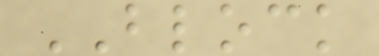BLOCK
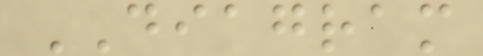DIAGRAM
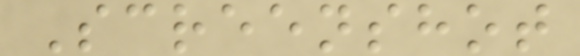Screenshot
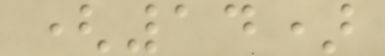(14)
